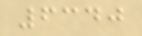6340
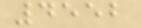4552
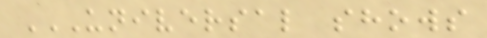UNIVERSAL SHOWS
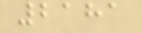2181
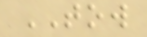TOW
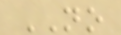NO
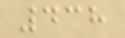438
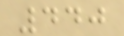440
